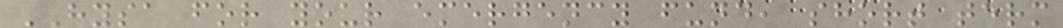HYSA for your emergency fund, short term
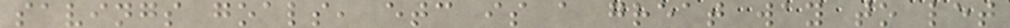savings goals, etc is a great way to let
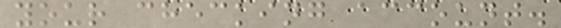your checking account.
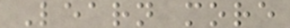Learn more
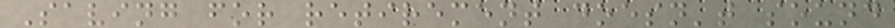Saving for retirement doesn't sound
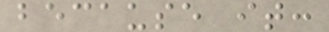because it:
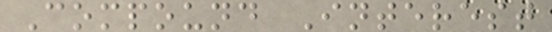Compound Interest
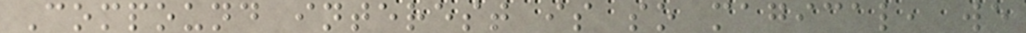Compound interest is so magical, we
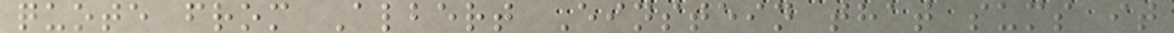quote from Albert Einstein that sums it
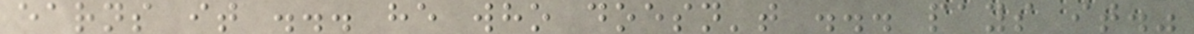earns it ... he who doesn't ... pays it."
